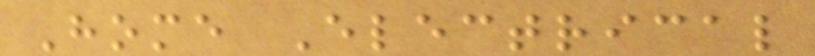Home Electrical
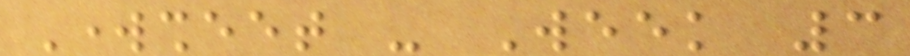Worksheet - Week 3
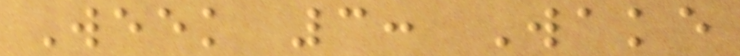Week 3: Wake
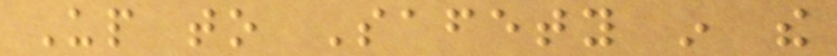Up to Safety in the
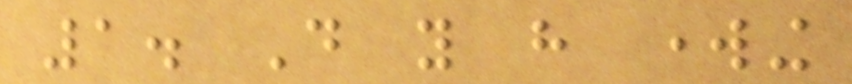1. Do you have working
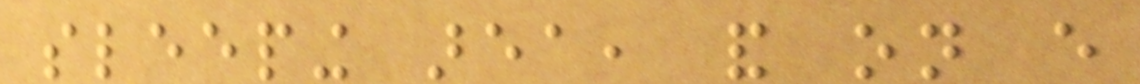sleeping area, and on every
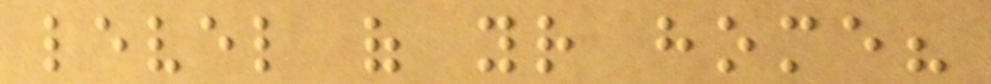level of your home?
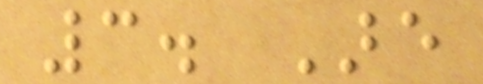3. Are
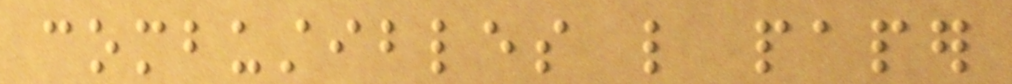combustibles like paper
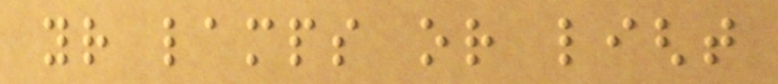your lamps or light
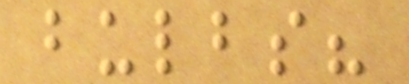bulbs?
